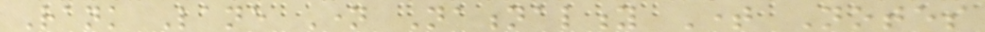Rank Lane Name Nationality Time Notes
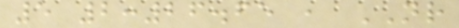5 2:26.65 , NR
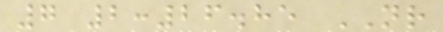7 2:26.85 NR
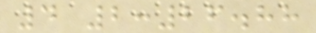4 2:26.88
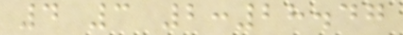4 3 2:28.47
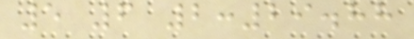5 6 2:29.88
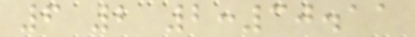6 2 2:30.11
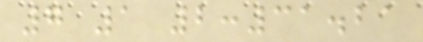7 1 2:31.21
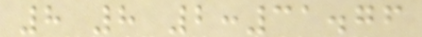8 8 2:31.76
